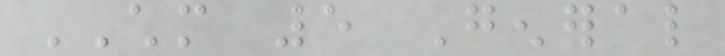CHM 5 General
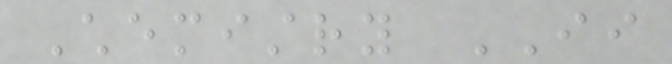Chemistry II
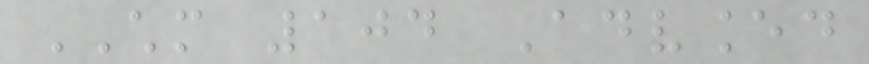CHM 104 Advanced
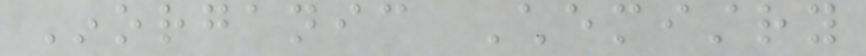Inorganic Chemistry
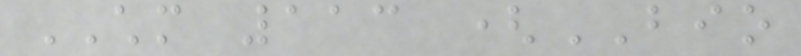CHM 113 (BIO
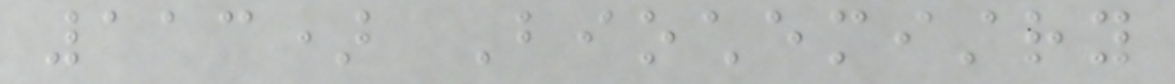113) Biochemistry
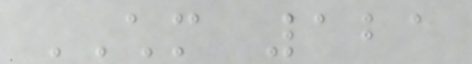CHM 121
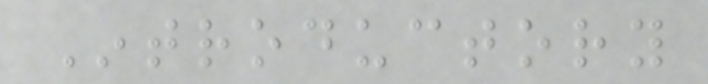Introductory
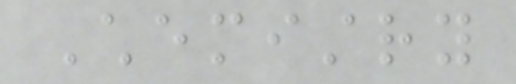Chemistry
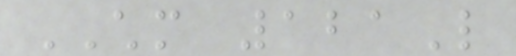CHM 121L
